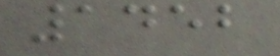1452
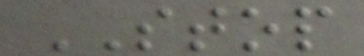STOP
